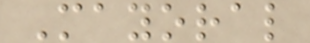Mayoral
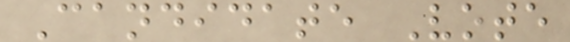Candidate Vote
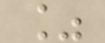%
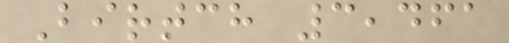Birtch 3,461
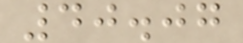40.07
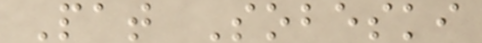Pat Sobeski
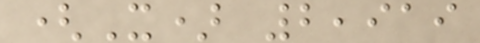(X) 2,919
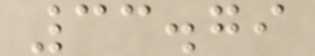33.79
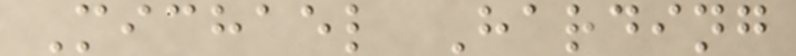Michael Harding
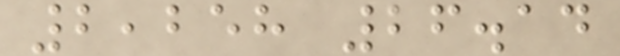2,258 26.14
